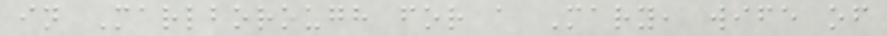in Marlborough for a Mary, wife of
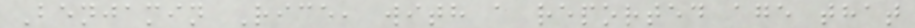Benjamin Rice, with a reported age that
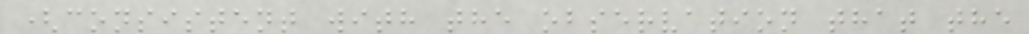(consistent with the observation that the
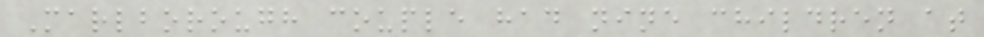Marlborough couple had nine children at
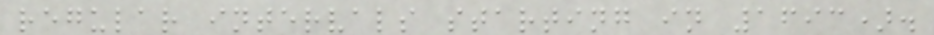regular intervals starting in 1693).
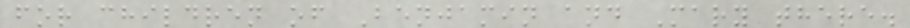for children of Benjamin and Mary there.
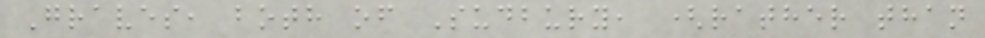Graves, both of Sudbury, (rather than
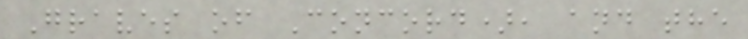Graves of Concord), and the
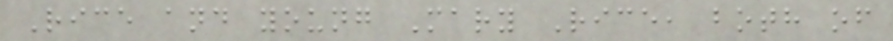Rice and young Mary Rice, both of
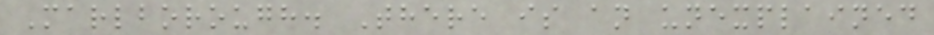Marlborough. There is an unexplained
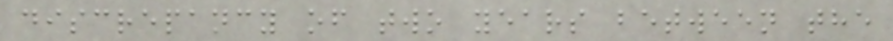discrepancy of two years between the
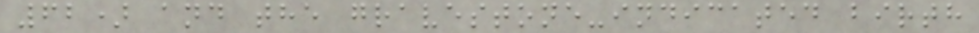62) and the gravestone-indicated birth
